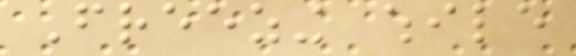Freezing while
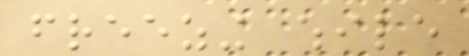freezing while
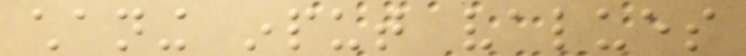chaning input values
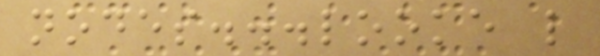nodes...looke like
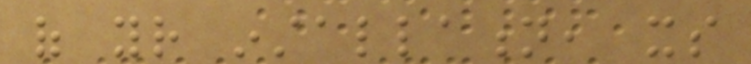of your installation, its
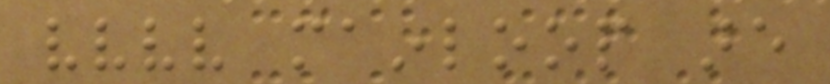vvvv mainloop are
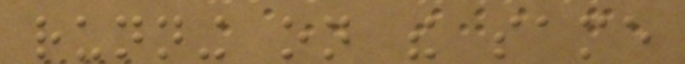running on the same
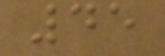45
